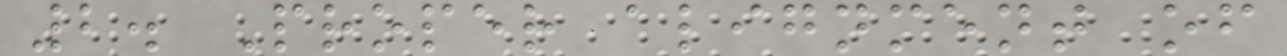2. Proper alignment of
